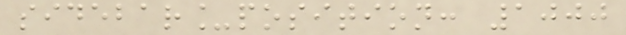sidebar_position: 1000
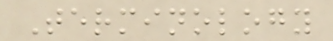Terminology
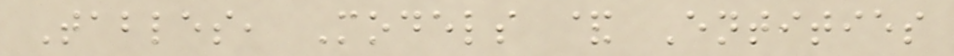Tables, Models & Entities
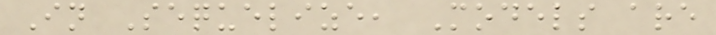In Sequelize, Models are
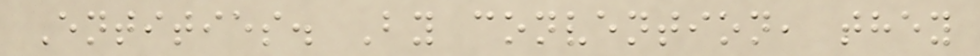Entities. By convention, they
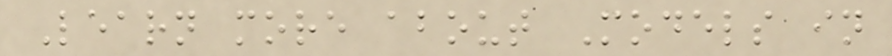Learn more about Models in
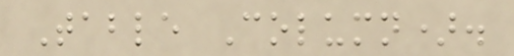Table Column).
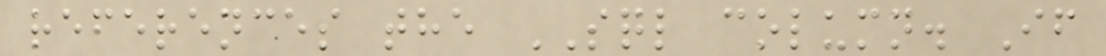references the SQL column. If
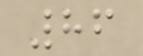86
